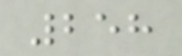258
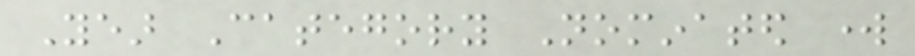Year Category Nominated work
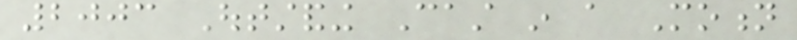2003 Outstanding Cast in a Motion
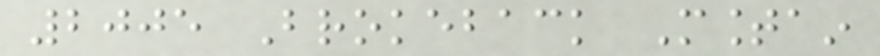2005 Brokeback Mountain
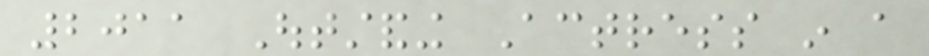2011 Outstanding Actress in a
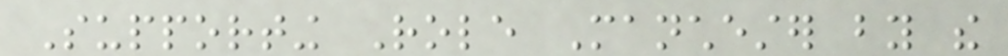Supporting Role Manchester by the
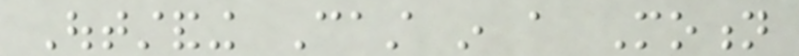Outstanding Cast in a Motion
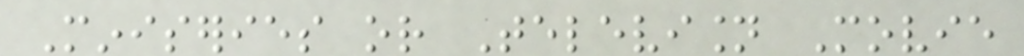Miniseries or Television Movie
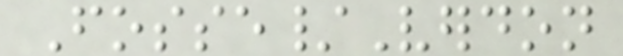Fosse/Verdon
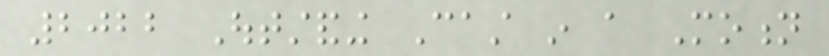2022 Outstanding Cast in a Motion
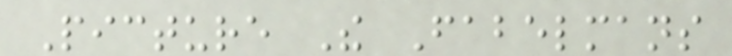Picture The Fabelmans
